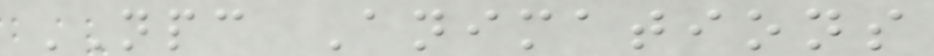NPC Animations
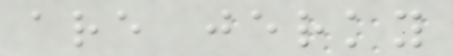are jerky
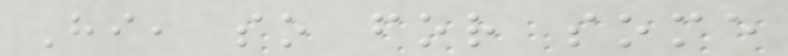Hi, so for some
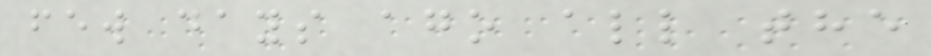few days ago all the
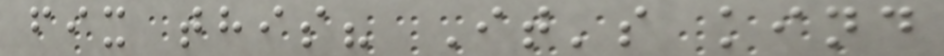fix this? It's kind
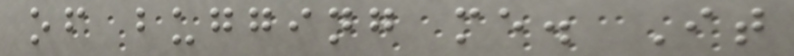of bugging me. It
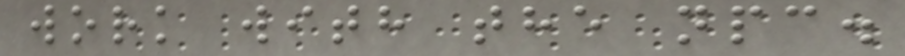work with the npc.
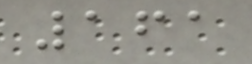161
